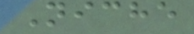Niche
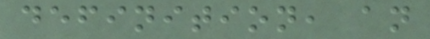definition, an
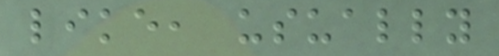like, usually
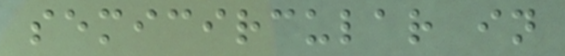semicircular in
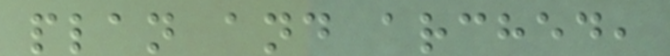plan and arched,
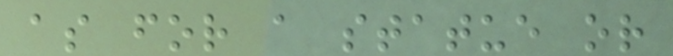as for a statue or
